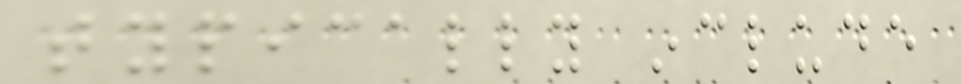typically include
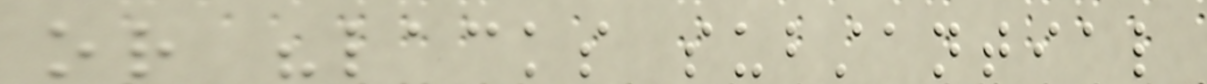or "lacks substantial
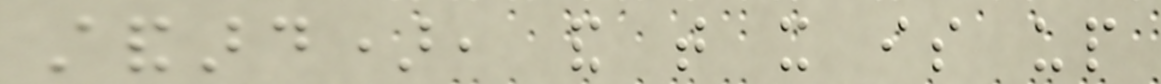standard), and that it is up
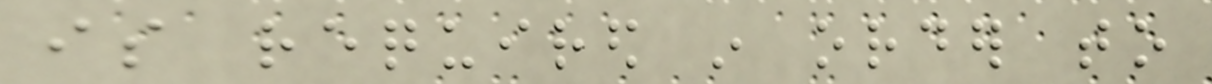is required in order to
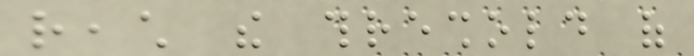reach the threshold of
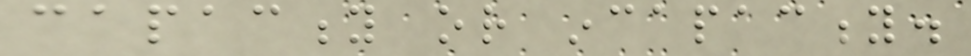capacity or incapacity.
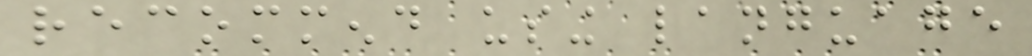recommend using language
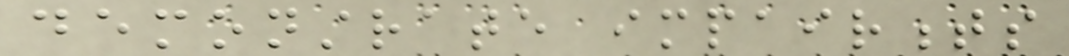demonstrate impairments
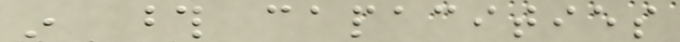in those capacities
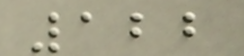122
